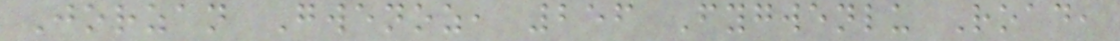Jorzan Gwenoz, 256 Fygwenlu Road,
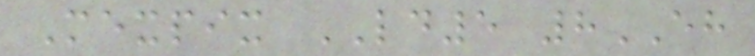Mexpix LD5 8EH
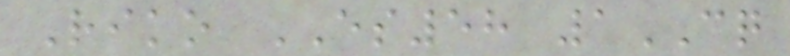Riko ES58 1CQ
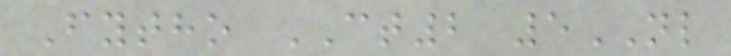Fytho CT2 5NL
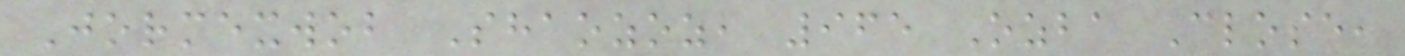Jormexwob Shaozoz, 965 Ozba Close,
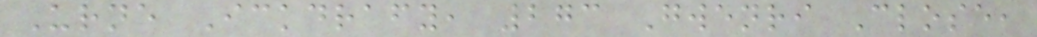Urne Ickdrafy, 273 Gwenri Close,
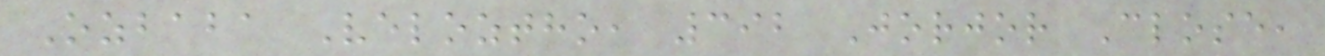Ozbaba Veloztho, 392 Jorjor Close,
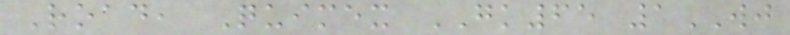Road, Quimex GK65 1WJ
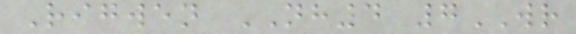Rigwen NH4 7WR
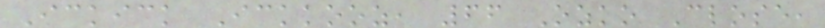Ickick Ickkooz, 66 Ozko Close,
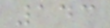143
